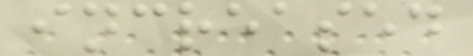increased
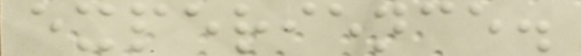experience.
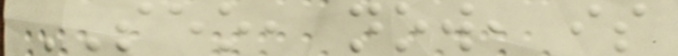SEO, now, is
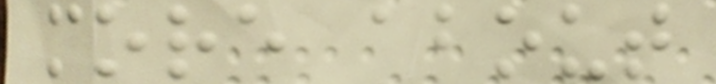more about
